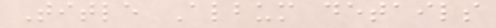Title Album details
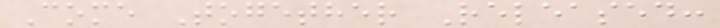Come Together Released:
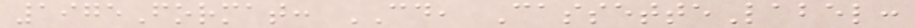1975Format: CD, CassetteLabel:
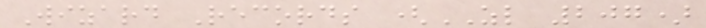Wizard Records (ZL 207)
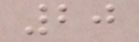20
